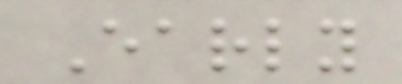Early
